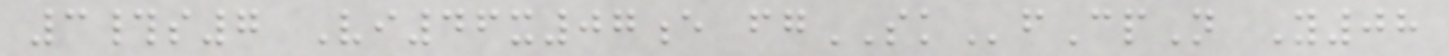3#s7 Vi46x07e fgSKfCpN Y08
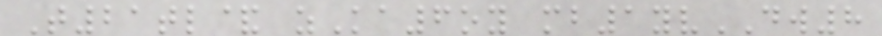T21tl& zKa6oy mb1yvDW8
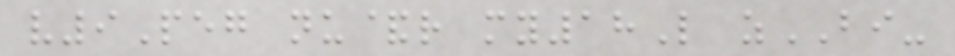v9Peg nu&r my18L zBI-
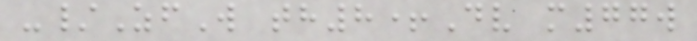-/ZfW th8+Dv m77w
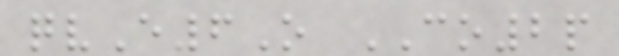qvE6O CO2p
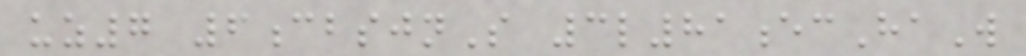uz7 6cbsjnS 3l81ecHaW
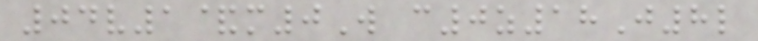04v1&m0W c0z18J8l
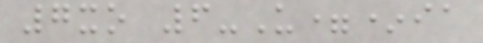7xo 6-U=*ia
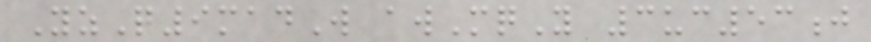YzQ9madW awMqY 3uc53j
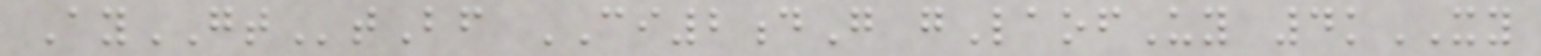AyGTtBf CI2dG gLaofUy 4kXY
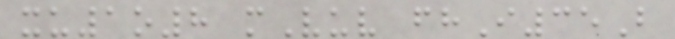xu1o8 mVuv fhI35B
